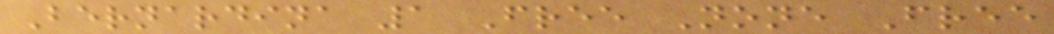Bernardina 1 Free None Free
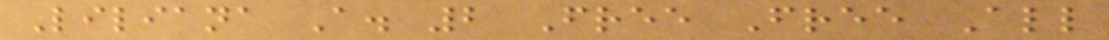Liliana A. 2 Free Free All
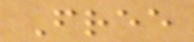Free
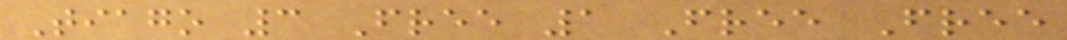Tiago 3 Free 1 Free Free
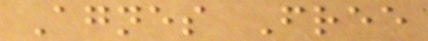Agnes Free
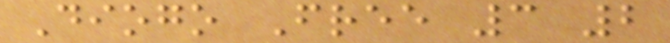Diogo Free 3 2
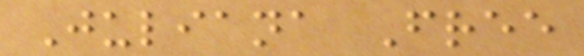Juliana Free
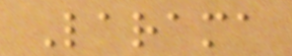Larama
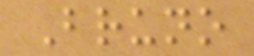Bruno
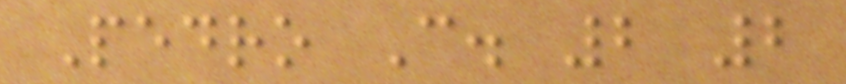Pedro C. 2 2
